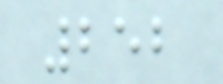252
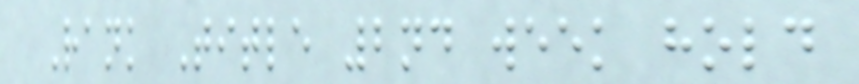Rank Title 2nd week hold
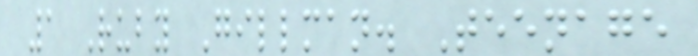1 Ruby Gillman. Teenage
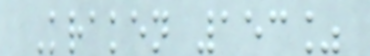Kraken 153%
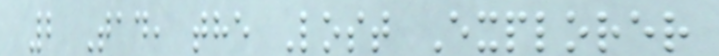2 Tad, the Lost Explorer
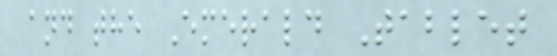and the Emerald Tablet
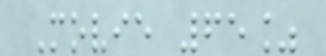Movie 65%
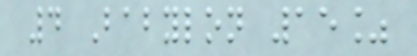4 Babylon 15%
